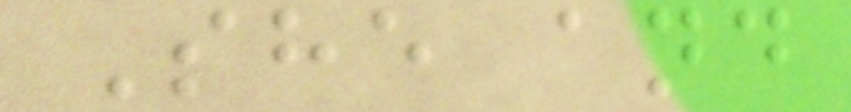She and
